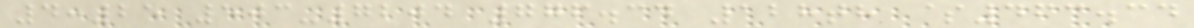4:25 503-7204 776.34 128th $463.34
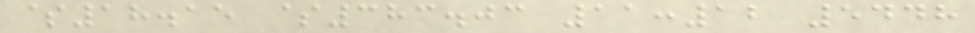$18.15 $383.03 11:12 5448
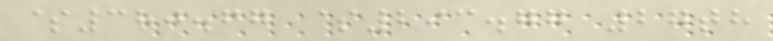$380.67 $293.77 27th
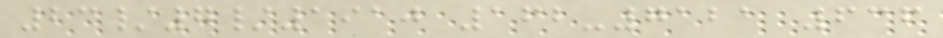23/7/1910 162-7121 636
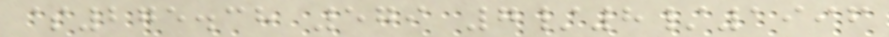$275.38 579 7/8/1996
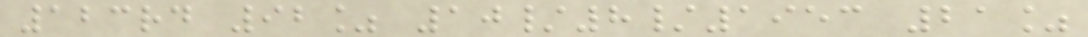123rd 92% 10/8/1953 21%
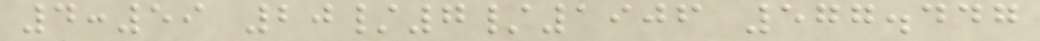4:59 20/7/1906 577.447
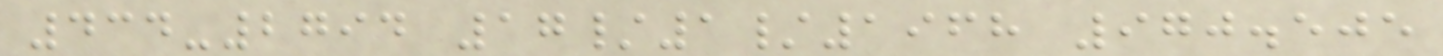434-2794 17/1/1968 970.505
